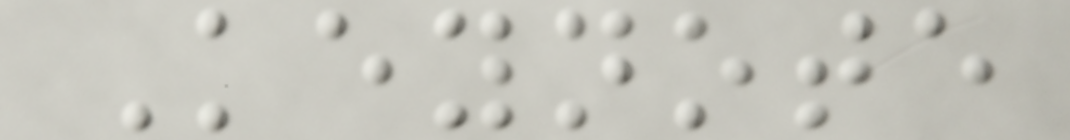Keynote
